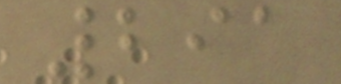291
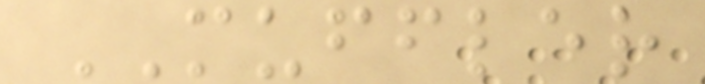MUFFLER
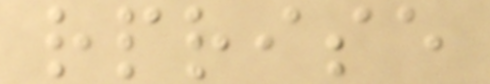rprise
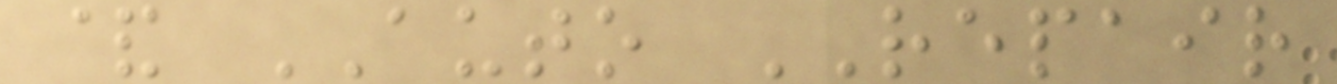& AUTO REPAIR
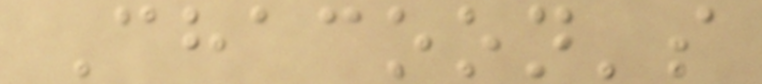Chacoon's
